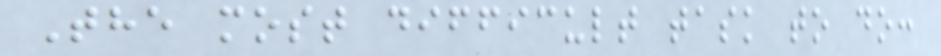The most difficult task to do:
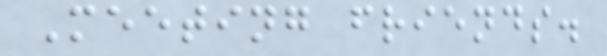Meeting friends.
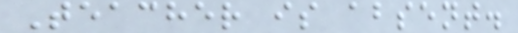Teacher is absent.
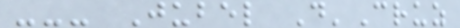--- Jubel D'Cruz
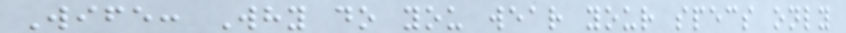Wife: Why do you wear your specs only
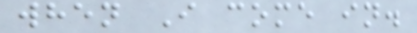when I come in.
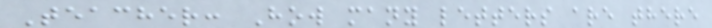Teacher: How many letters are there
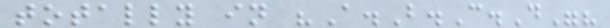totally in "A.B.C.D"?
